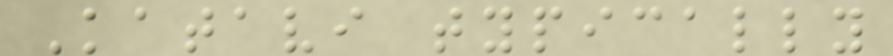Katavi typically
